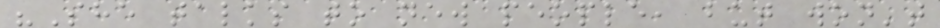"She talks to new people, but won't
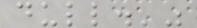dull.'"
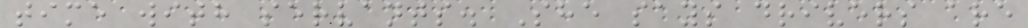time with servants. She says drivers are
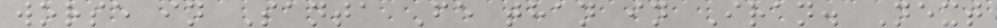worse in Santa Fe than in Iran. Next
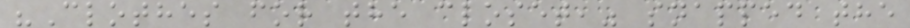"Clothes for the closet," snapped the
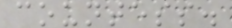countess.
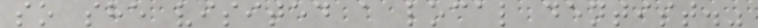so she visited a local dentist."
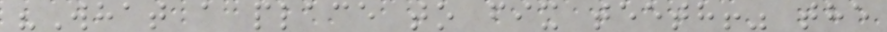"What a place to fix teeth!" the
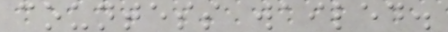countess wailed.
